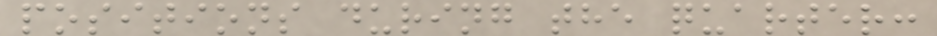positions during the quarter:
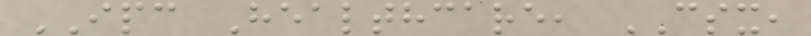IPC Healthcare, CSX,
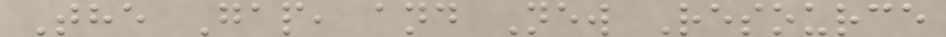The Gap, and New Resource
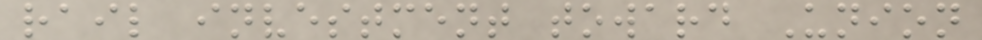rail investment toward Union
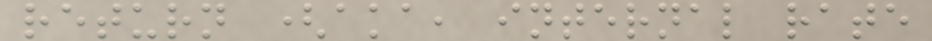return (aka, internal rate
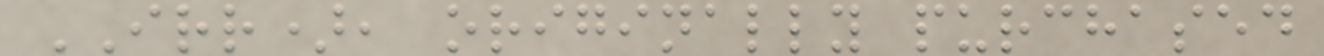IRR), originally purchased
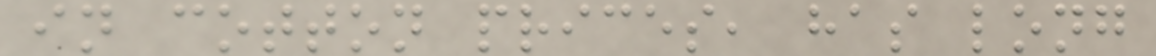in cotton prices, has long
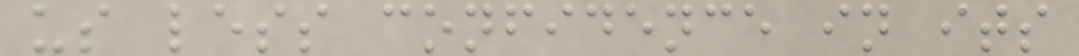us less confidence in its
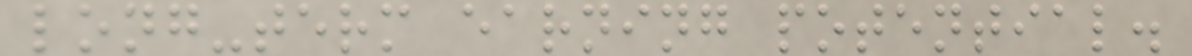long-term earning potential.
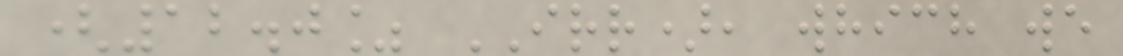(12.0% IRR), which we
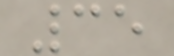35
